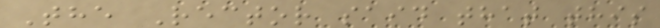The Rector said that this
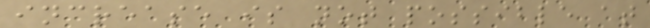increase is not possible at
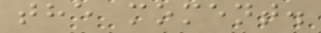the moment.
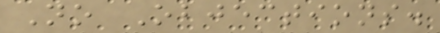No Objections.
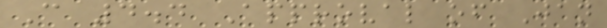C 4.4 Approval of Jan
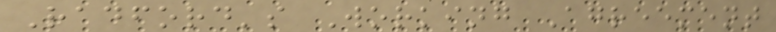Radford's Working Agreement
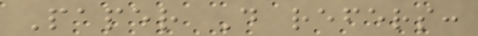Paper D refers:
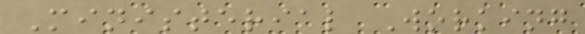Ministerial Working
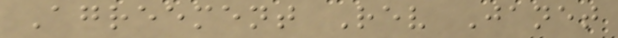Agreement Rev Janet
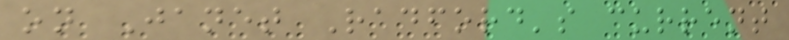on Janet Radford's current
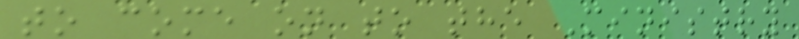to come on to the Ministry
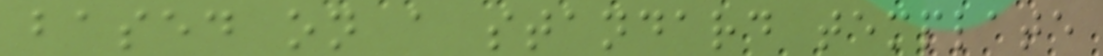based on a standard template
